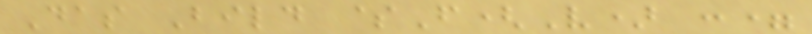Das Bild $F(V) :=
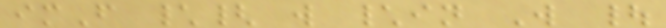imF \{ w \in W |
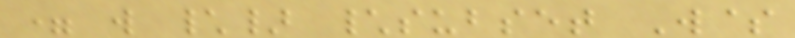= w \} \subset W$
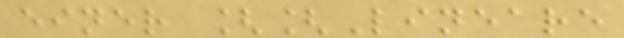einer [[Lineare
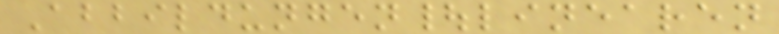Abbildungen|linearen
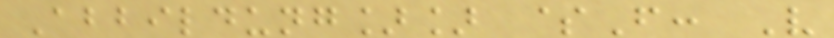Abbildung]] $F: V
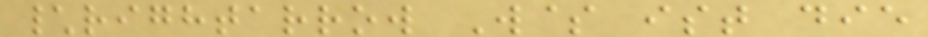\rightarrow W$ ist die
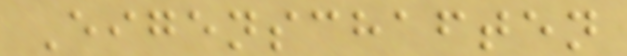Eigenschaften
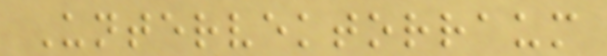Untervektorraum
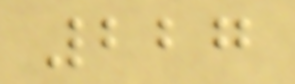227
